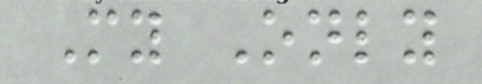My Only
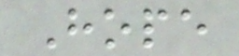Hope
